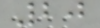20
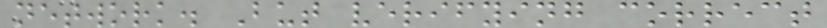network. But verifying correct
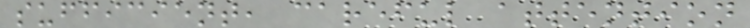sufficient, careful attention
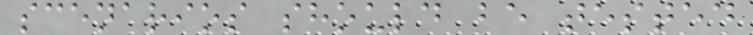scenarios should be tested
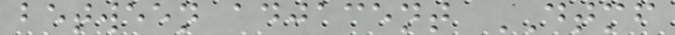between adjacent DTMF
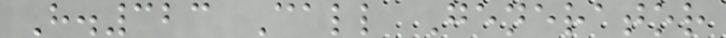H.323 Call Generator
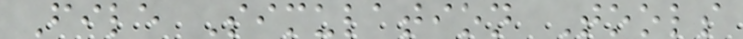File Simulation Tools
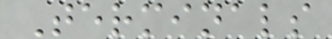Terminals
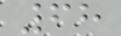68
